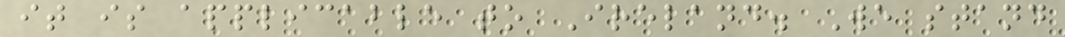it is applicable to Ireland. We stand
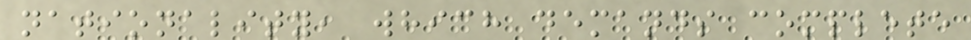nationality, which demands complete
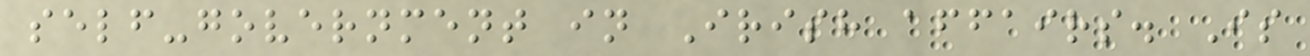self-government in Irish affairs. Is
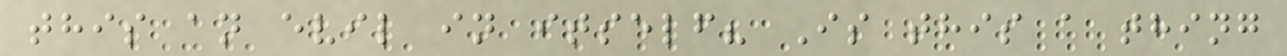this an evil in itself? Is this a thing
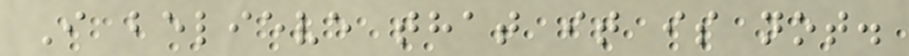I believe that it is not.
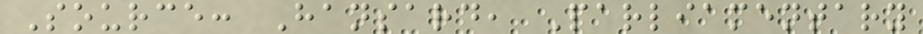Source: Hansard, Parliamentary
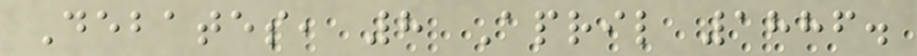Debates, 8 April 1886.
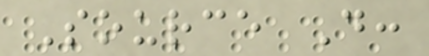Source D:
